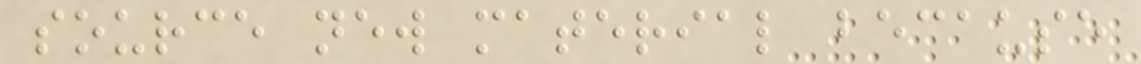source new material because
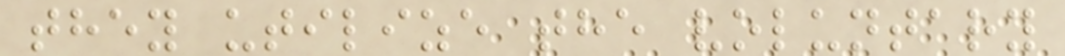they utilize the voluntary
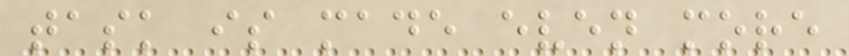task is made even more
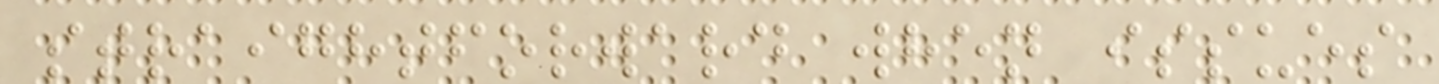straightforward when issues
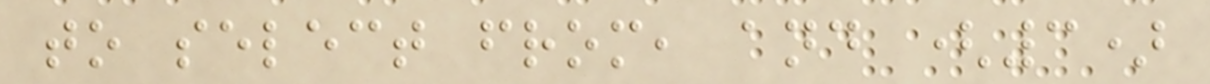to select from, and (3)
